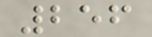256
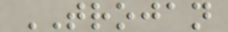TROJAN
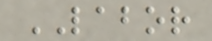LABOR
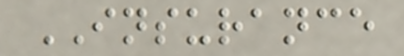INSURANCE
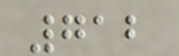712
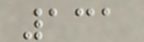131
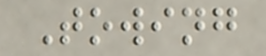Towing
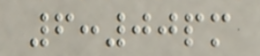6:00pm
